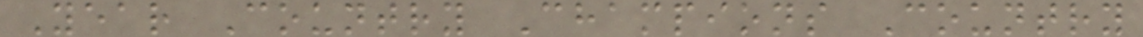Year Country Champions Country
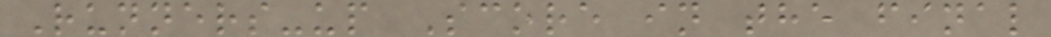Runners-up Score in the final
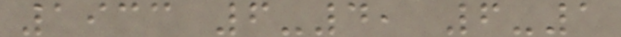1933 6-4, 6-1
